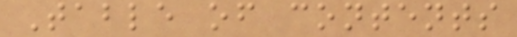Table of contents
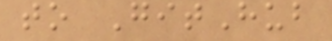to GitHub
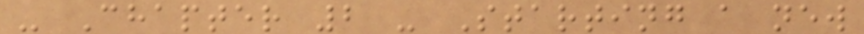- Chapter 2 - Starting a new
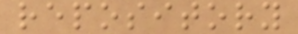repository
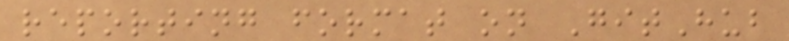reporting format on GitHub
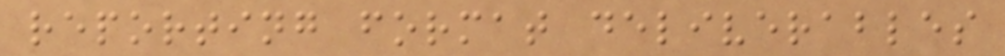reporting format deliverables
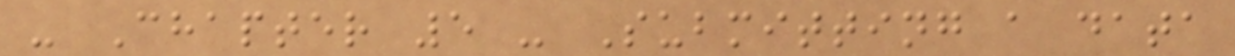- Chapter 5 - Submitting a data
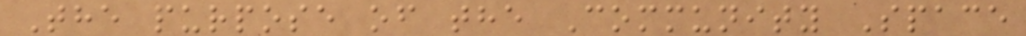The purpose of the Community Space
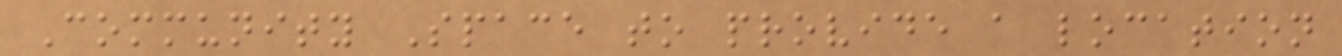Community Space to provide a location
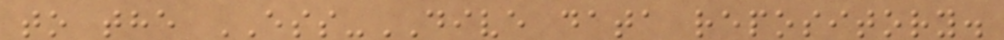to the ESS-DIVE data repository.
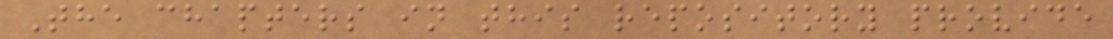The chapters in this repository provide
